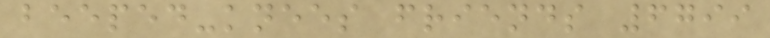beeped-knees friends 6799
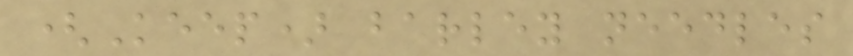(Keep) barley needles
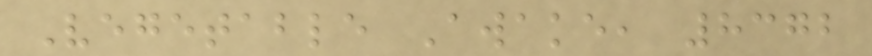Vegetable Awake, 8372
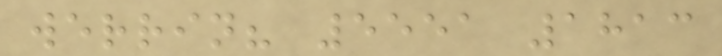werrin? 5551 1813
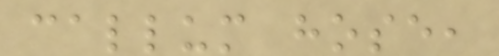callum hose,
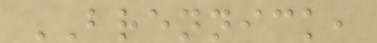BRENNICK,
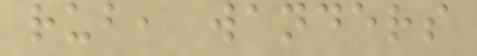rub, wanders
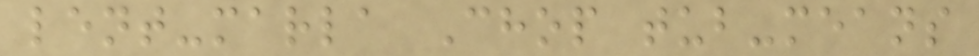lent-marla Chop tub-means
